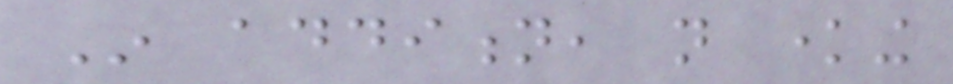In addition, not knowing
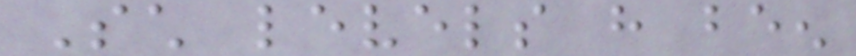Such levels have been
